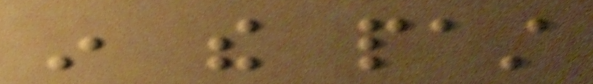in the past
